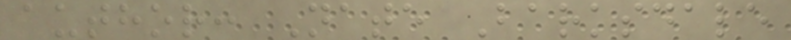author: Nate Barksdale
